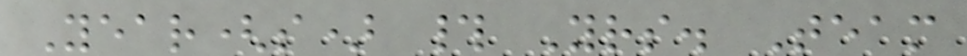Year(s) # Yrs. Team
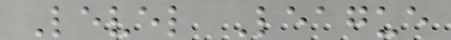Level League
